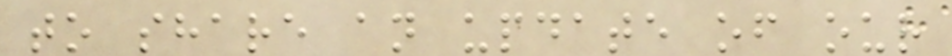to share an update of our
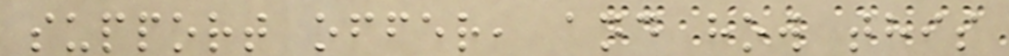support offer, and how this
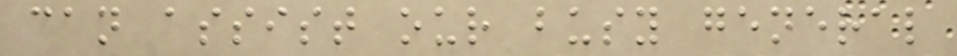can assist our busy general
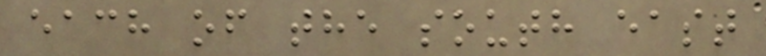each of the south east
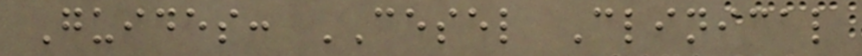Guides: CESEL Clinical
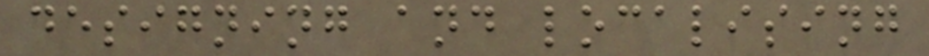designing and localising
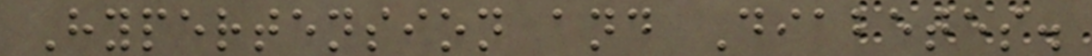Hypertension and Diabetes.
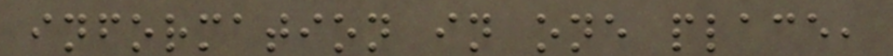information in one place,
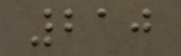210
